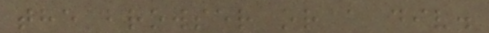the browser or a div.
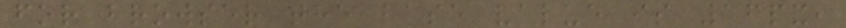for browser the base value is 16px,
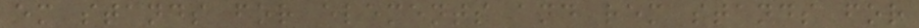em stands for elements and rem stands for
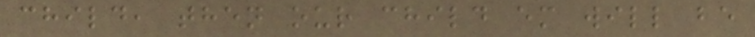child, then our child em will be
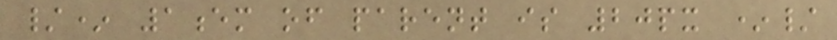/* 1em of parent is 20px */
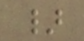}
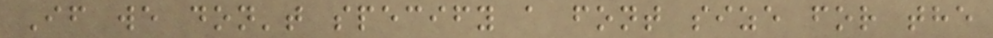If we don't specify a font size for the
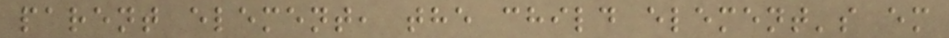parent element, the child element's em
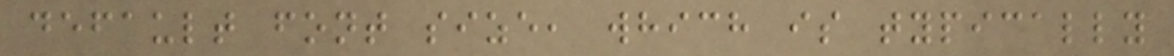default font size, which is typically
